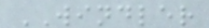WINDLER
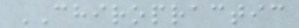CHIROPRACTIC
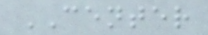CENTER
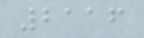2116
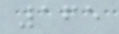165
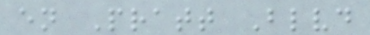en Pratt Blvd
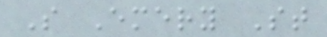S Emery St
